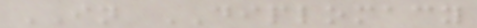IN DIPLOMACY
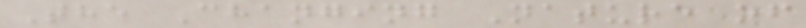The Changing Nature of
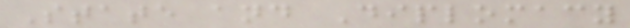State and Diplomacy
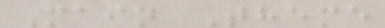Main Theme
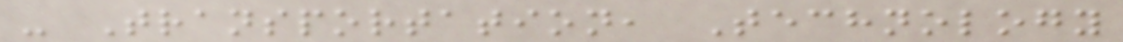- Transportation, Technology
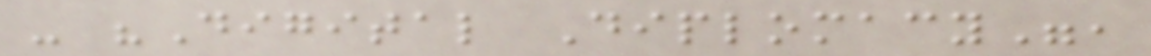- "Digital Diplomacy",
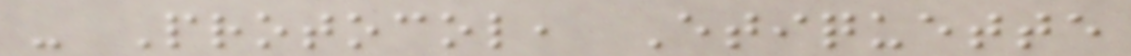- Protocol, Etiquette
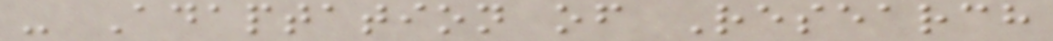- Adaptation of Research
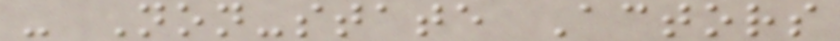- Non-state Actors
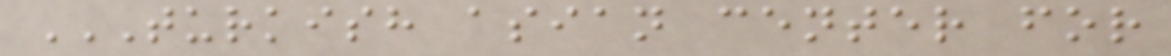TURKISH ASIAN CENTER FOR
